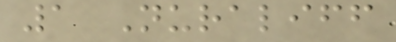1 Nuraliff
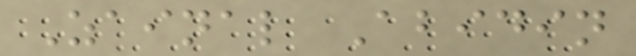Zainal Abidin
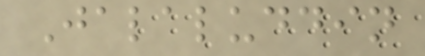Jalaluddin
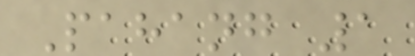Pahang 1
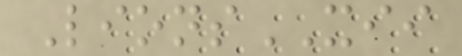LionsXII
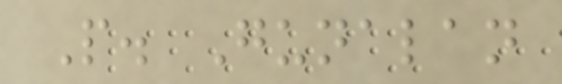P. Gunalan
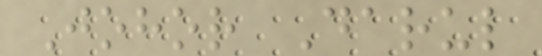Johor Darul
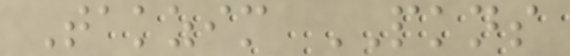Takzim PKNS
